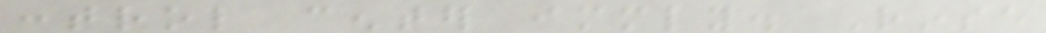control center immediately. Rinse
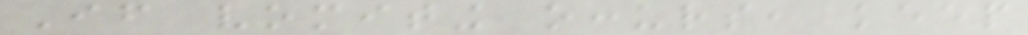If vomiting occurs, keep
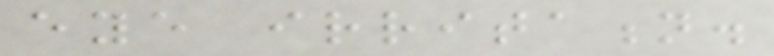eye irritation.
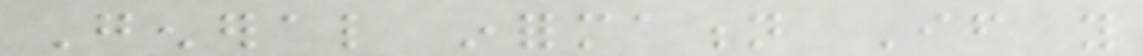General information If you
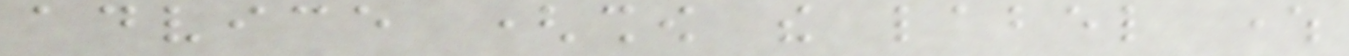advice (show the label where
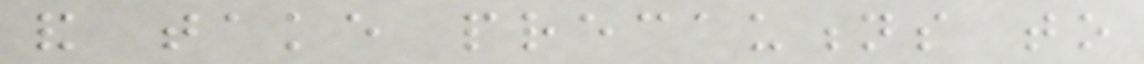and take precautions to
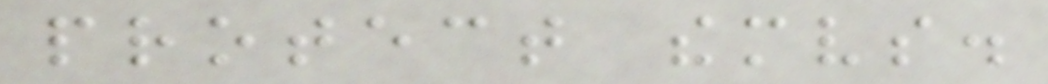protect themselves.
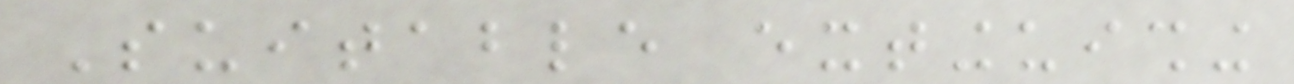Suitable extinguishing
